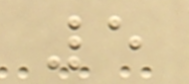5
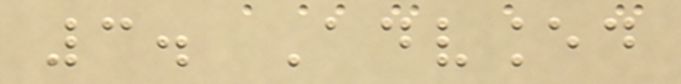3. Advanced
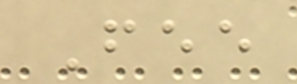Fee
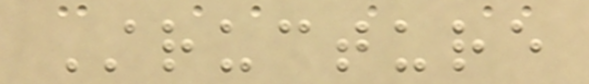Structure
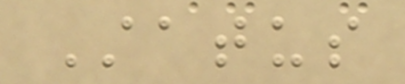Status
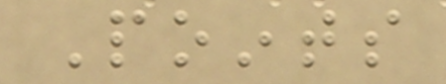Points
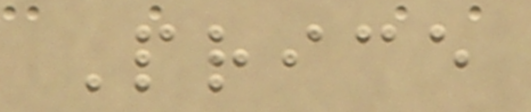Price
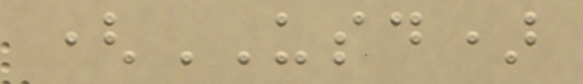(USD)
